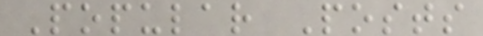Popular Posts
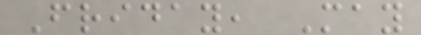Friday, May
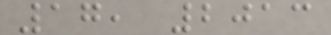17, 2013
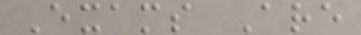Exams Are
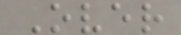Over
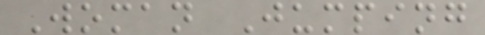Woman Jumping
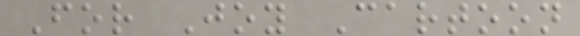For Joy Cartoon
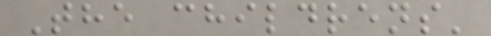The childrens'
